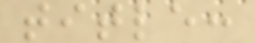title:
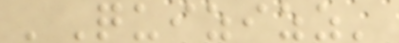'Quizizz'
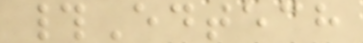#Edtech
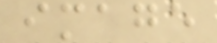image
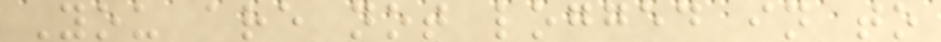You are not logged in to
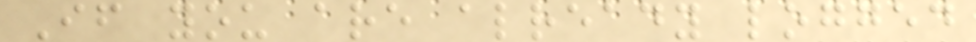If you are already logged
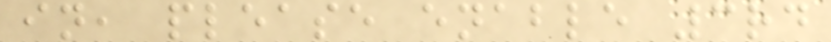in, please enable 3rd
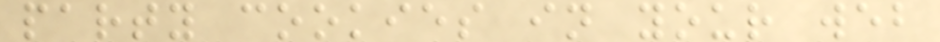party cookies in your web
